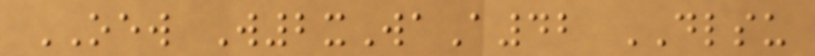OEW W2xWaA42 DLSU
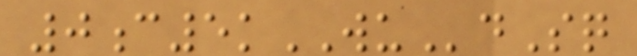0c5kWUdSq
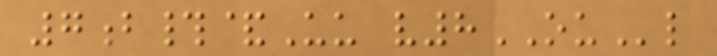7b#&Uu v8OUl
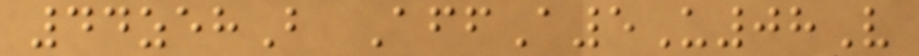44zehB AffA5U08V
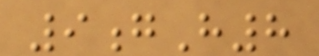9gH8
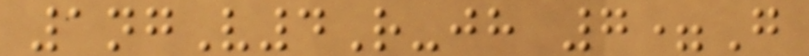1ngV4R-jh 7=G
